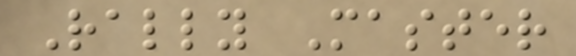Rally Master
